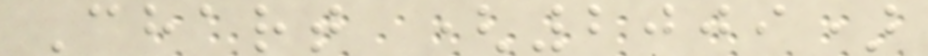Chart (2009)
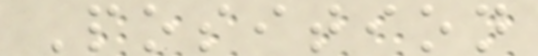Position
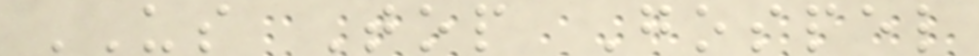US Top Gospel
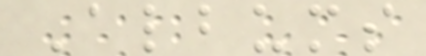Albums
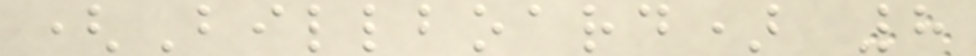(Billboard) 8
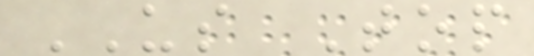US Top
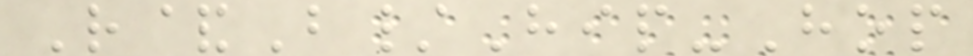R&B/Hip-Hop
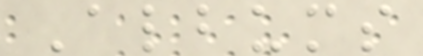Albums
